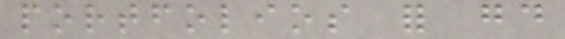portfolios for good
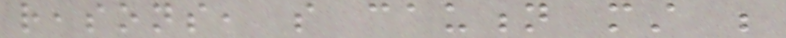reasons, so caution must be
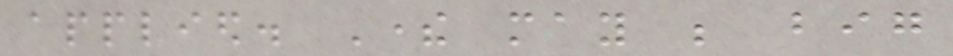applied. There may be big
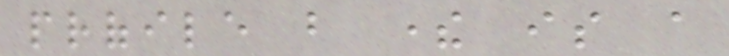profile but there is a
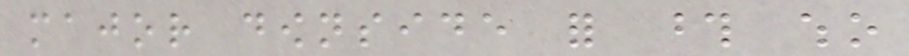major downside for those who
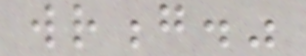wrong."
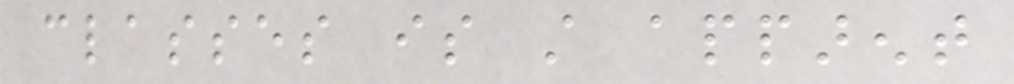classes is still apparent
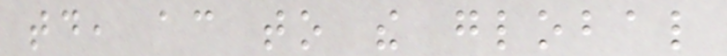today, according to the global
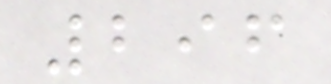296
